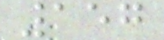157
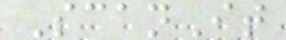ScanIt
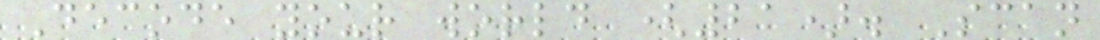Decode your world (21). Scan
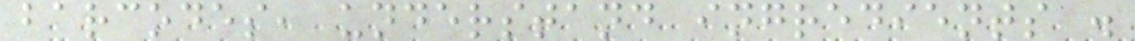barcodes, understand ingredients .
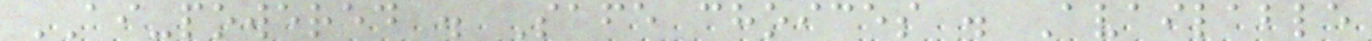AI-powered . Safe choices . Available
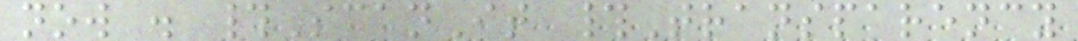now . #ScanIt #Transparency
